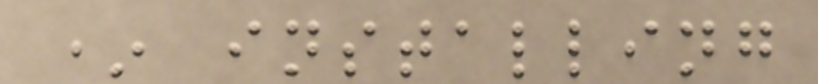* installing
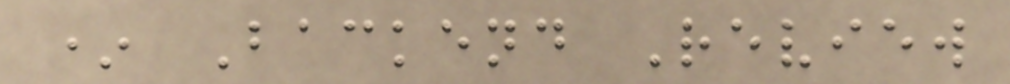* Backend Review
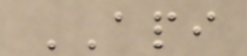API
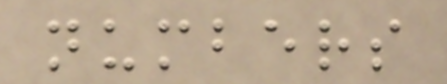numbers
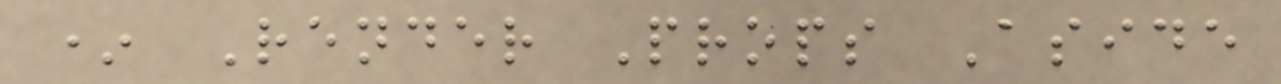* Render Props Aside
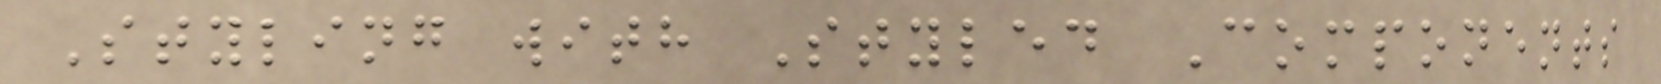Styling with Styled Components
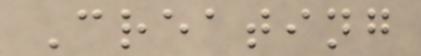Creating
